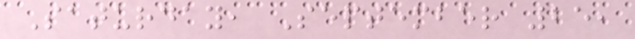Saturday, September 25,
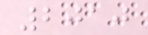2010
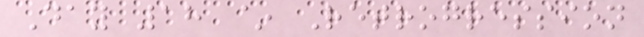Day 18 ~ Retrogression
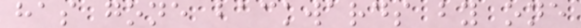has gone backwards by one
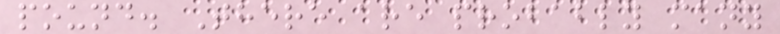pound. There are probably many
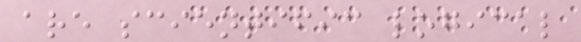are scientific logical
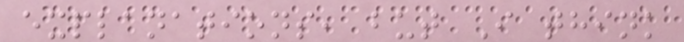explanations, but I think
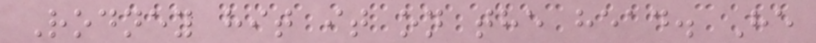Rodney hit it on the head. He
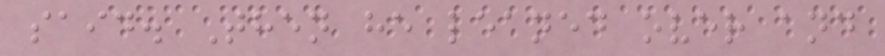said. Then he leaned over and
